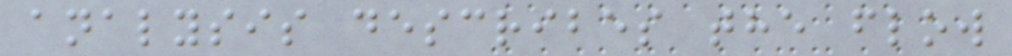analysis describes the flow
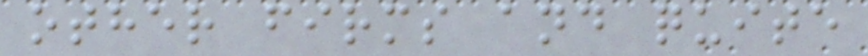other firms and quite
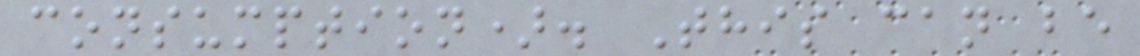consumption). This can be
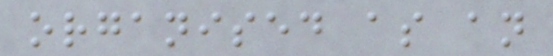organised as an
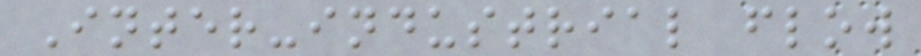Inter-industrial flow
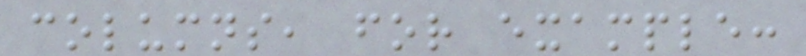columns, for example:
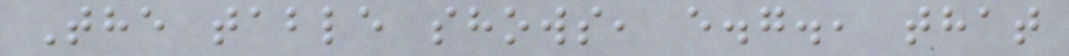The table shows, e.g., that
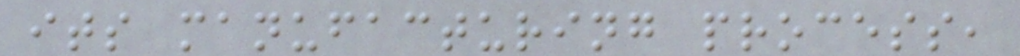its manufacturing process,
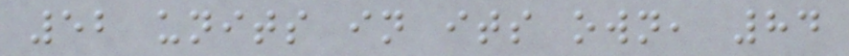52 units in its own, 84
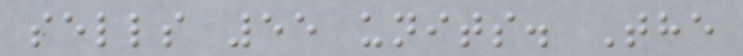sells 55 units. The
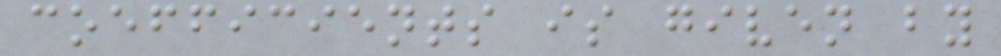coefficients is given by
